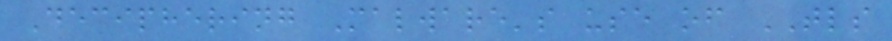Deciphering Malware's use of TLS
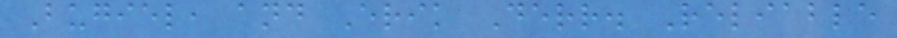Bugiel, and Erik Derr. Reliable
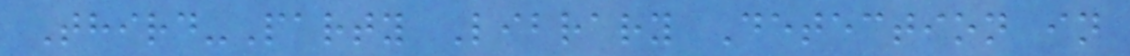Third-Party Library Detection in
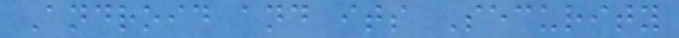Android and its Security
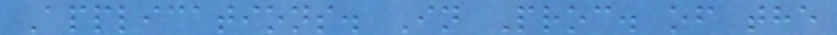Applications. In Proc. of the
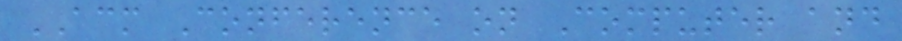ACM Conference on Computer and
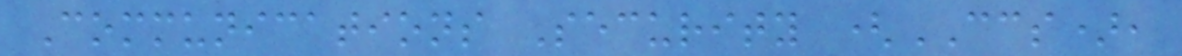Communications Security (CCS),
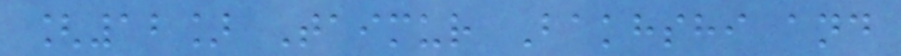[12] Taimur Bakhshi and
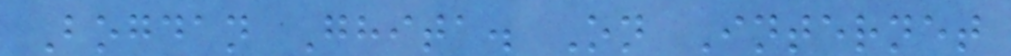Bogdan Ghita. On Internet
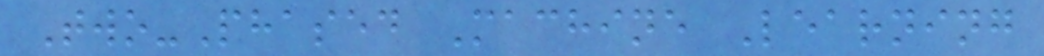Two-Phased Machine Learning
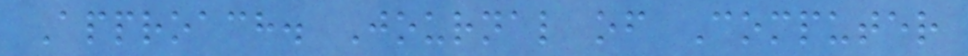Approach. Journal of Computer
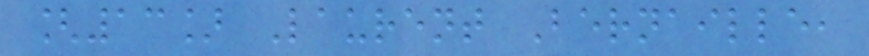[13] Laurent Bernaille,
